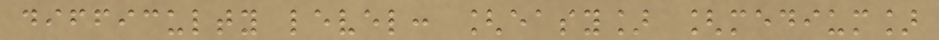difficulty level: [easy] [medium]
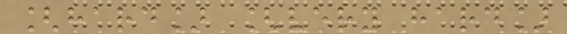[hard] [very hard]
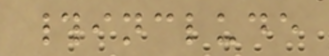#include
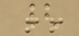{
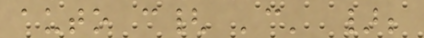auto c{ 'c' };
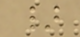}
